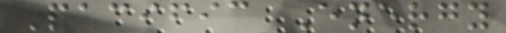Pacific Energy
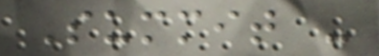Summit -
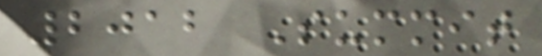2012 Summit
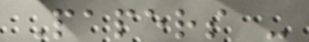Papers -
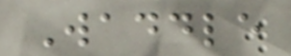Waddle
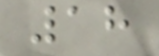18
